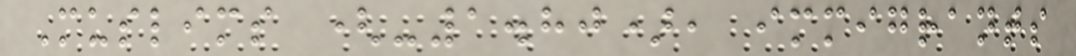Muslims (-1.80), immigrants
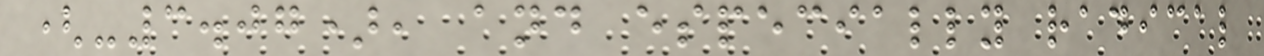(-3.07), and especially radical
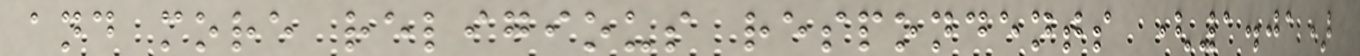and more religious respondents (1.01)
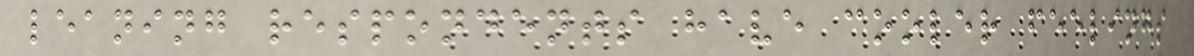leaning respondents have cooler feelings
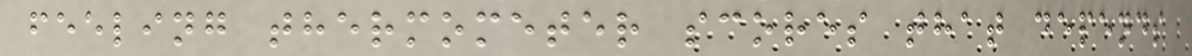feeling thermometer scores that depends
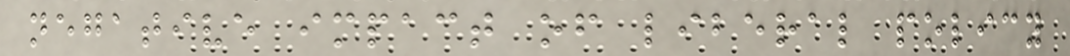negative impact of liberal policy
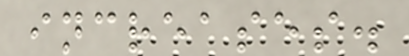increases.
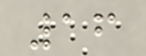16
